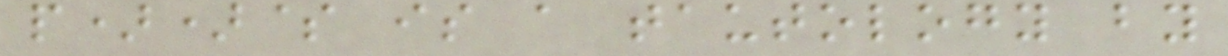p))$ is a tautology by
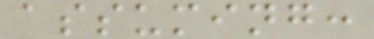assuming:
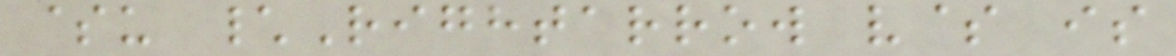$u \Rightarrow v$ is
